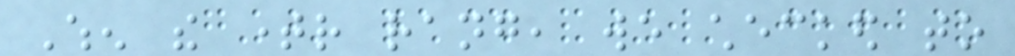When the timer rang, we checked to
